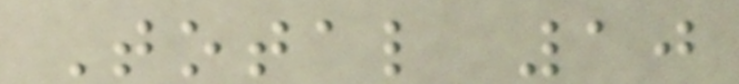Total 10
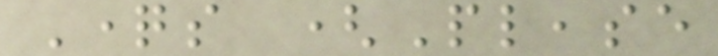Questions (Please
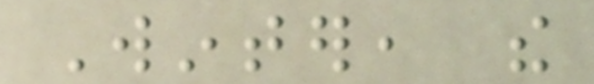Winter, the
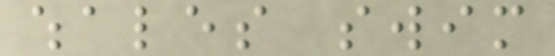whales swim
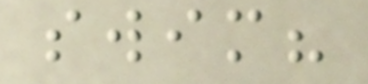swim?
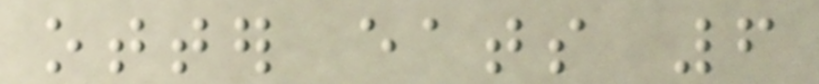otter eats 6
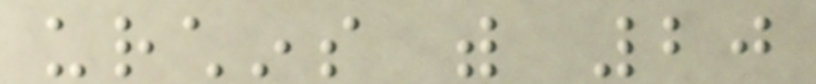urchins with 20
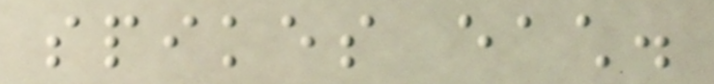spikes each.
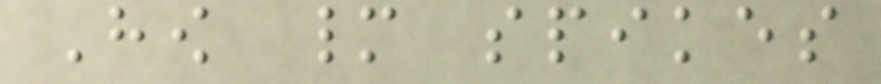How many spikes
